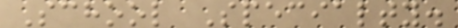School Specialty.
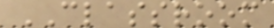CLASSROOM
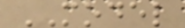MODEL
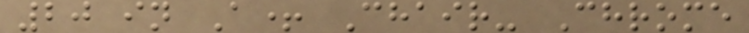20 in A+ Chair- Chrome
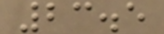23.5
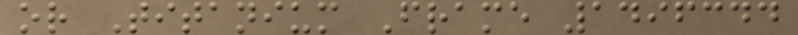or Titanium Frame 1496344
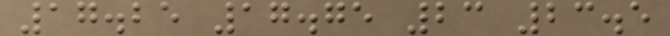17.25 17.75 23 23.5
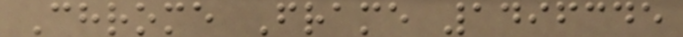Chrome Frame 1496345
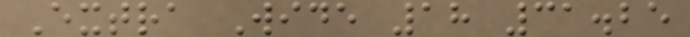Extra Wide 18 31.25
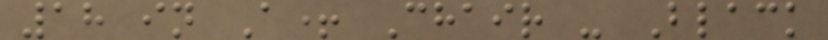18 in A+ Chair - Black
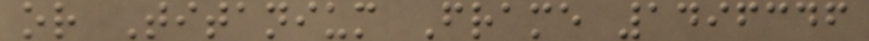or Titanium Frame 1496346
